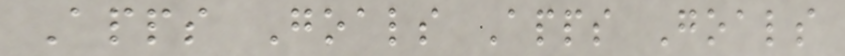Apps Goals Apps Goals
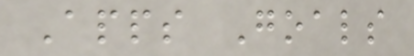Apps Goals
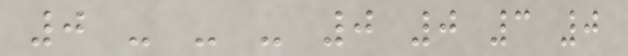0 - - - 0 0 3 0
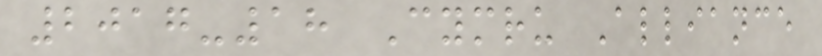2017-18 Cymru Alliance
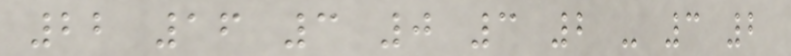22 16 3 0 3 2 - 3 2
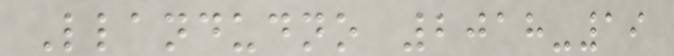Llandudno 2018-19
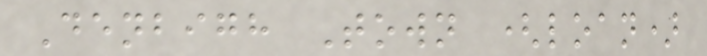Denbigh Town (loan)
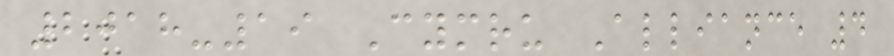2018-19 Cymru Alliance 4
